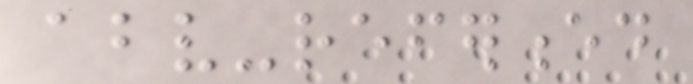above-referenced
